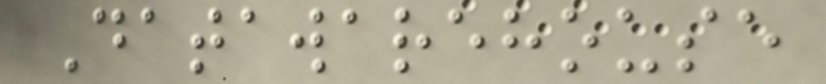Datawarehouse
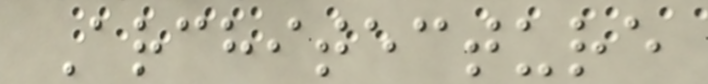Architecture
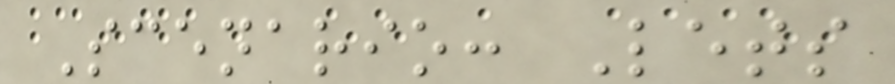Scenario: Lets
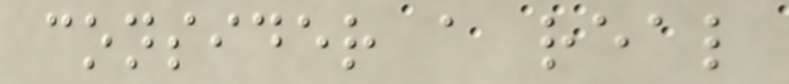consider a real
